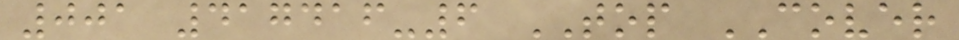001 417416-6 TOP COVER
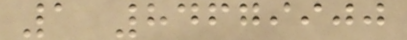1 84679900
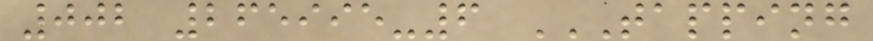002 265995-6 TAPPING
